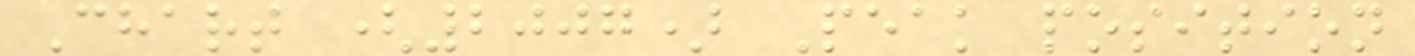Chart (2007) Peak position
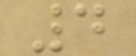4
